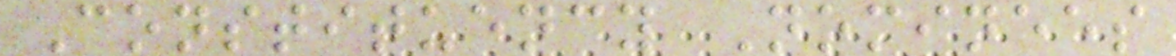Constituency Nominees
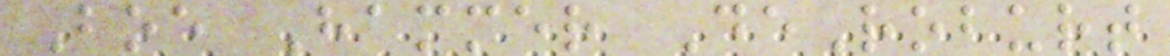Boe Hammer DeRoburt
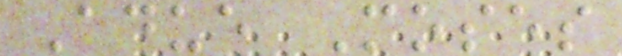Adue Moses
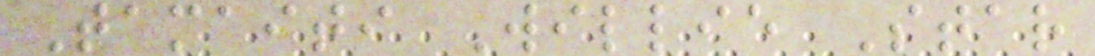Tamaiti Willie Star
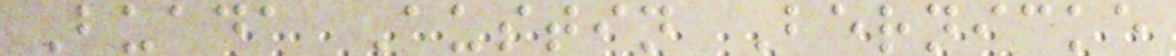Buada Austin Bernicke
